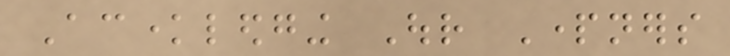Acknowledging Our Partners
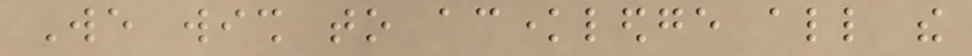We wish to acknowledge all the
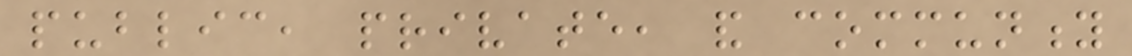public, private, and community
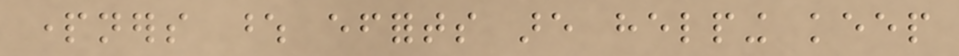partners whose efforts are helping keep
